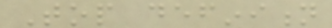Top definition
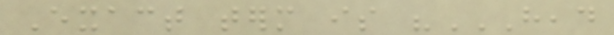Exact term is "HEAD
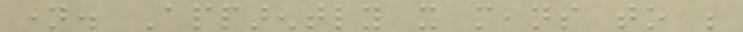name. Apparently it means to be
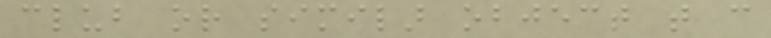club or similar object that can
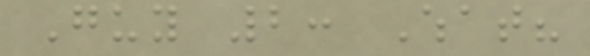Guy 2: What?
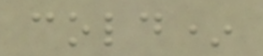cold*
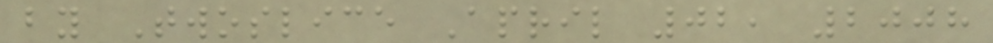by Twoslice April 02, 2008
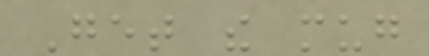Get the mug
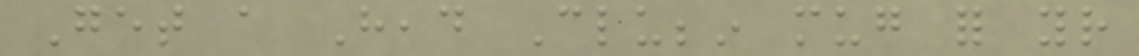Get a Head Clubbin mug for your
